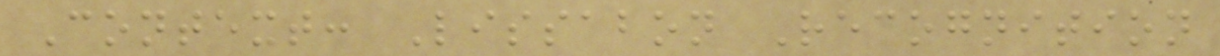Context: Lissabon Recognition
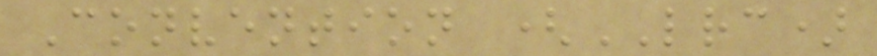Convention (LRC)
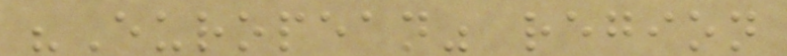"European" region
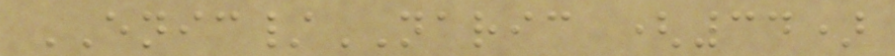ENIC/NARIC (34)
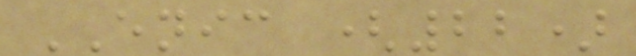ENIC (22)
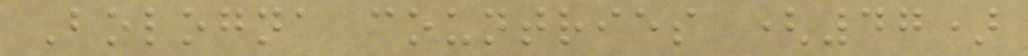Bologna countries (47)
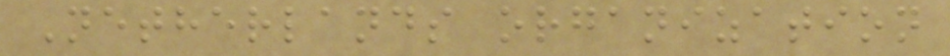Netherlands organization
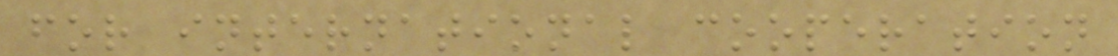for international cooperation
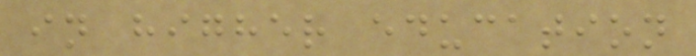in higher education
